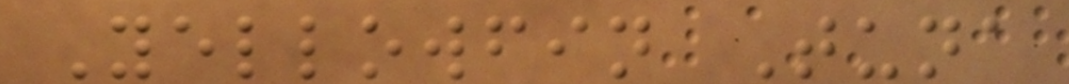Yellowfin Tuna
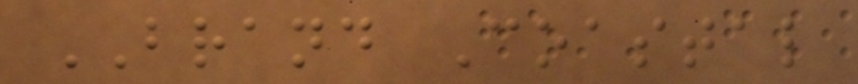BRAND Coastal
